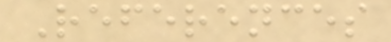References
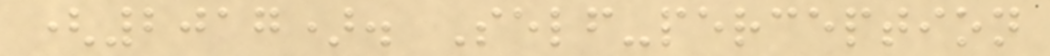(2017). Self-perception
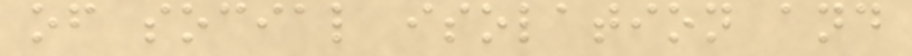of social isolation and
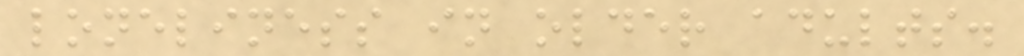loneliness in older adults.
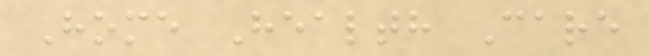Home Health Care
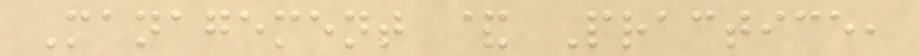Management & Practice,
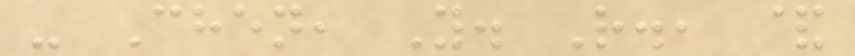- Chen, Y. R., &
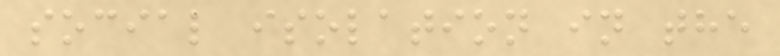social isolation in the
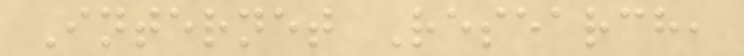Internet Research,
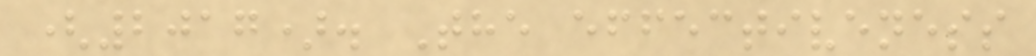(2017). The effectiveness
